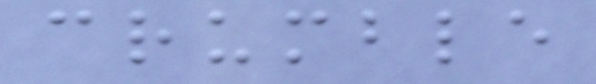crumble
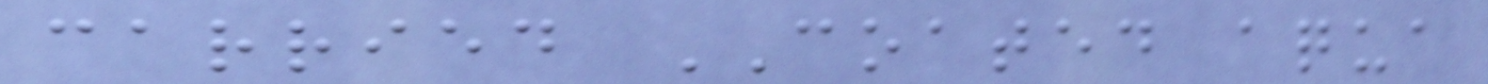carried COATED aqua
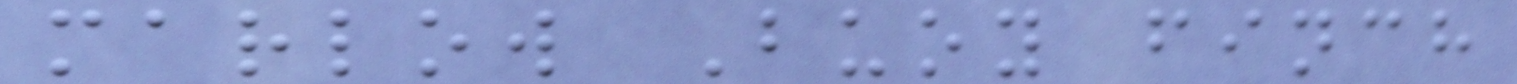marlow Buoy finch
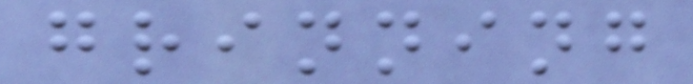grinning
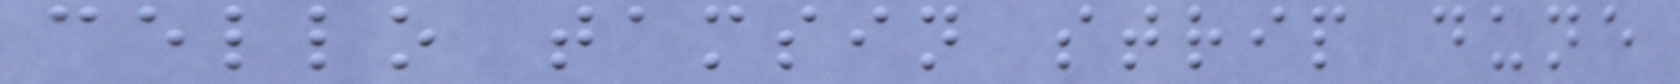cello tamsin strip dune
